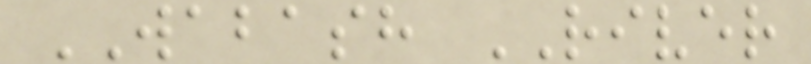WABASH RIVER
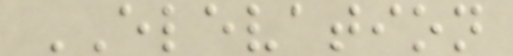ELEVATION
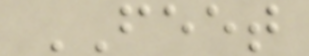FEET
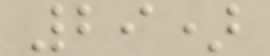29)
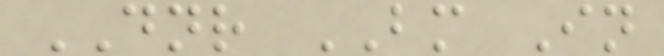DNR BM In
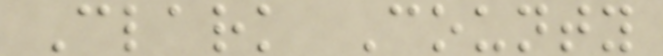Clark County
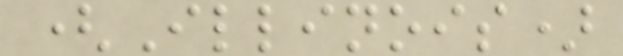(Illinois)
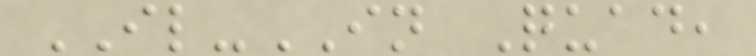IL-IN Quad,
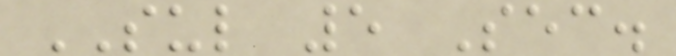SUL 5 Sec.
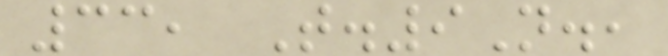33, T.9N.,
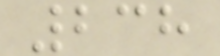238
